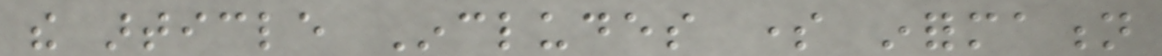the article Includes some information
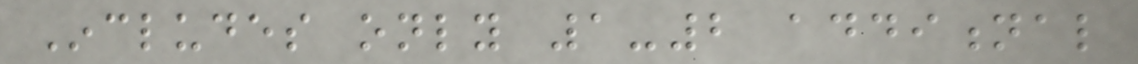Includes only 1-2 additional
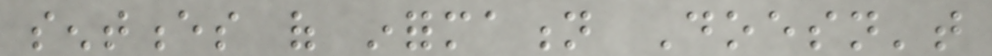sentences of information Doesn't
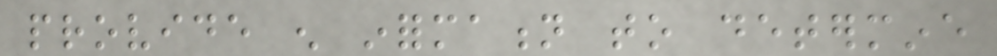provide enough information to determine
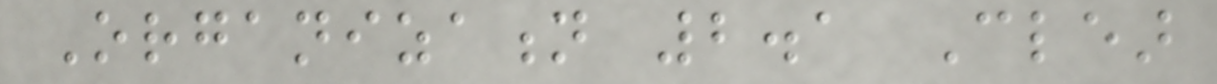Organization 2.1 Clear
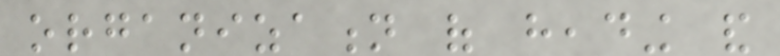organization of heading and
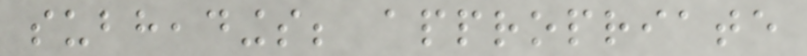subheadings; appropriate
